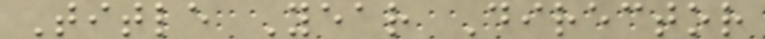Title Year Director
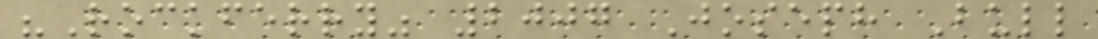"Rockferry" 2007 Joseph Bull
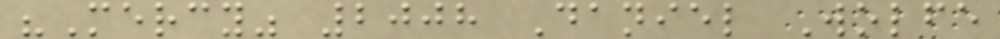"Mercy" 2008 Daniel Wolfe
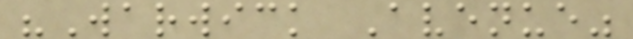"Warwick Avenue"
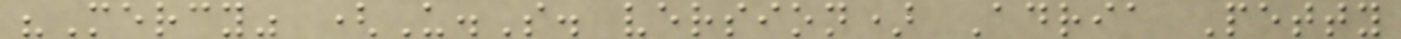"Mercy" (U.S. version) Adria Petty
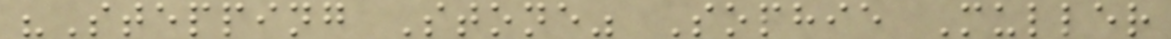"Stepping Stone" Sophie Muller
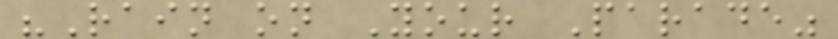"Rain on Your Parade"
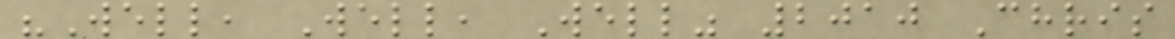"Well, Well, Well" 2010 Chris
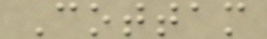Cottam
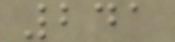241
